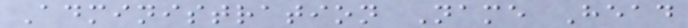Administration Name Head
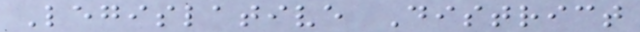Legislative District
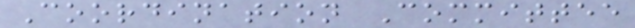Coordination Committee
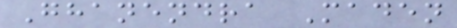Ghanendra Maden
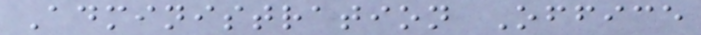Administration Office
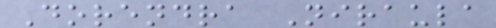Dorendra Niraula
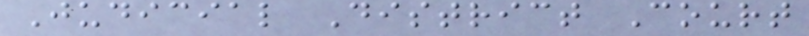Judicial District Court
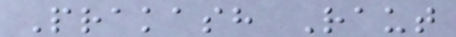Prakash Raut
